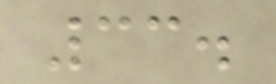33.
